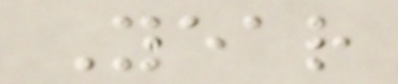Year
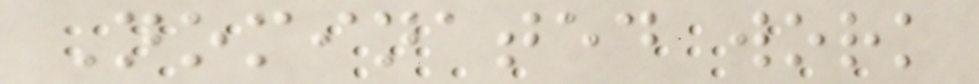Nominated work
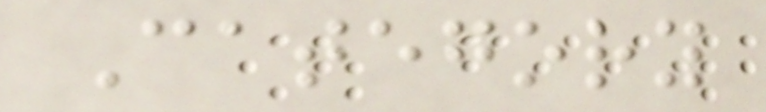Category
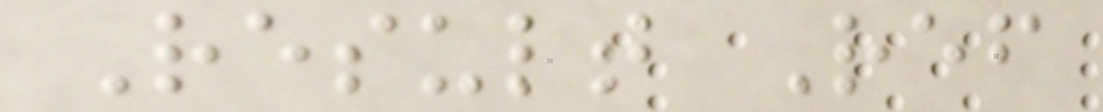Result Ref
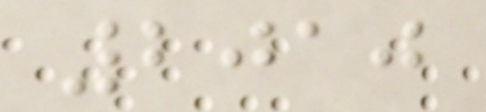2010
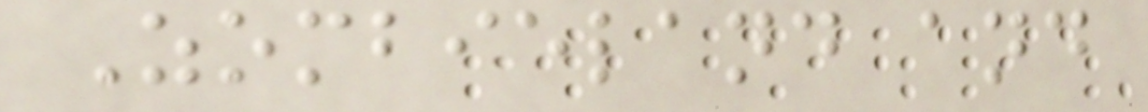Zombieland and
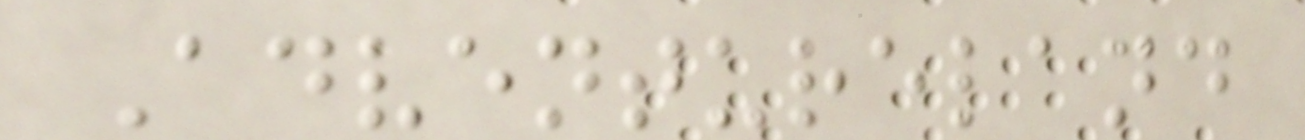Adventureland
